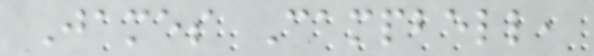James Campbell,
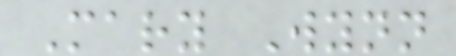Mary Wynn
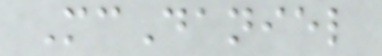McDaniel
